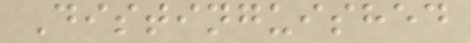Distinguished
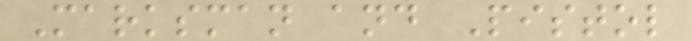Marksman and Pistol
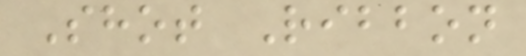Shot Ribbon
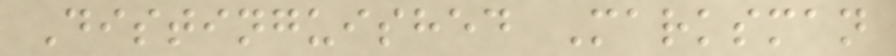Distinguished Marksman
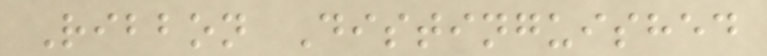Ribbon Distinguished
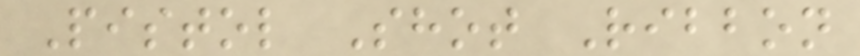Pistol Shot Ribbon
